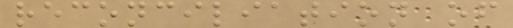reconciliation of
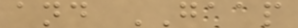and GAAP
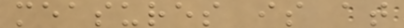measures is at
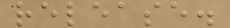release.
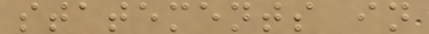statements in
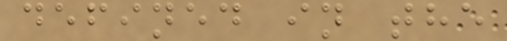defined in the
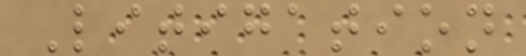Litigation
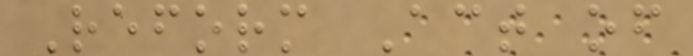Reform Act of
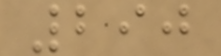290
